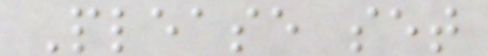Please set
